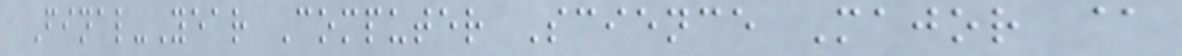Final-Year Computer Science Major @
